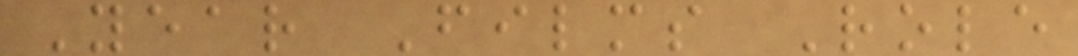Year Films Role
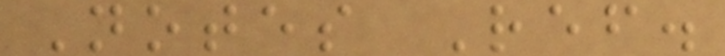Notes Ref.
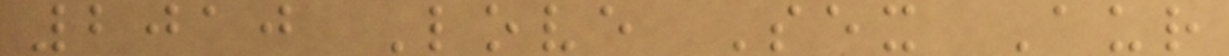2010 Love Sex Aur
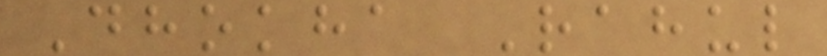Dhokha Rahul
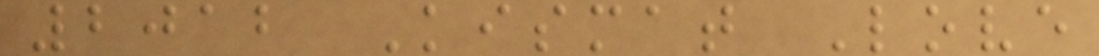2012 Kismat Love
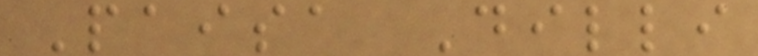Paisa Dilli
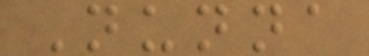Nunna
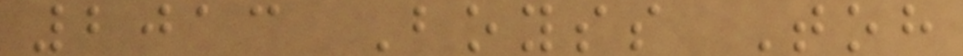2013 Boyss Toh
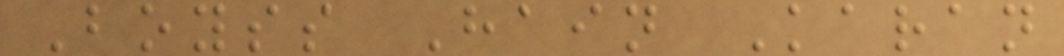Boyss Hain Karan
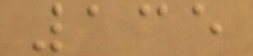135
